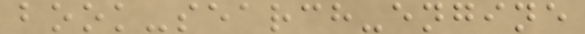book-search-engine
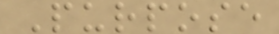Purpose
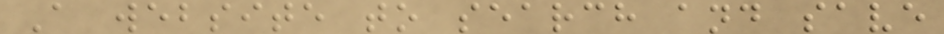A website to search and save
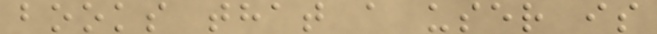books that a user is
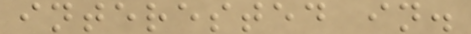interested in.
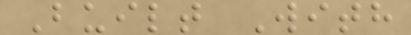Built With
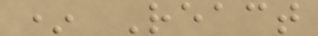* React
